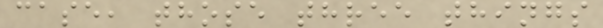case, those three things
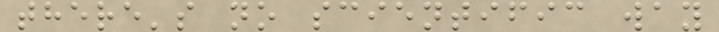there's no scientific way
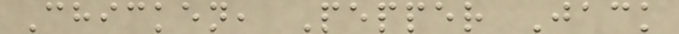Chicken, Pepper Jack
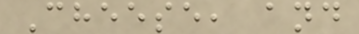Cheese, and
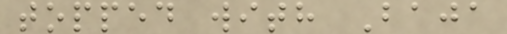topped with Baja
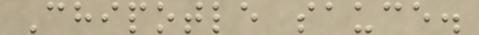Chipotle sauce.
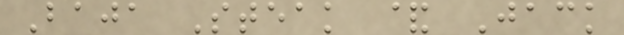Baja Steak & Jack
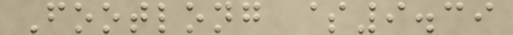Footlong $9.39
